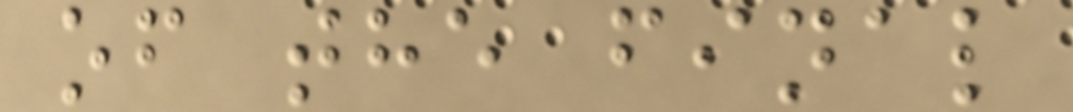of the final
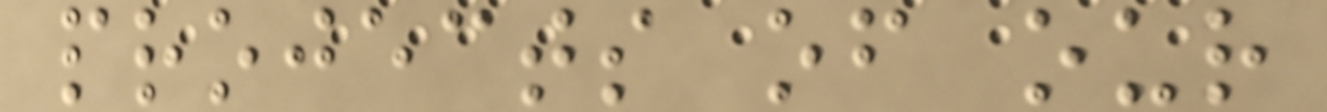projects of our
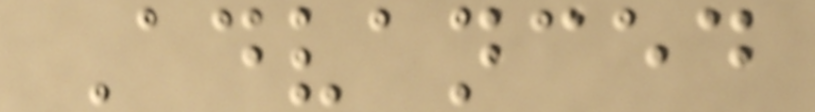Advanced
